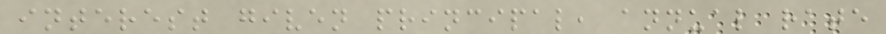interest given principal, annual rate
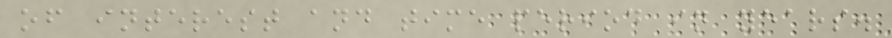of interest and time period in years.
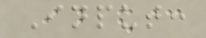Input:
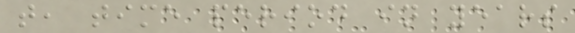t, time period in years
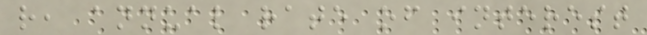r, annual rate of interest
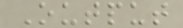Output
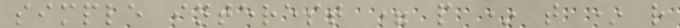simple interest = p * t * r
